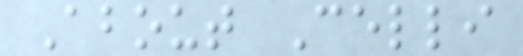About Celli
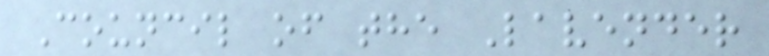Council of the Lavender
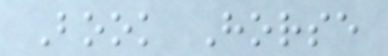Book Horse
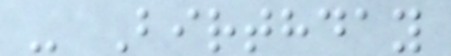- Birthday
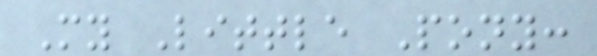My Little Pony:
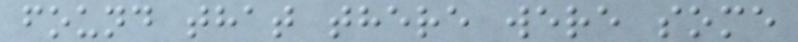found that there were some
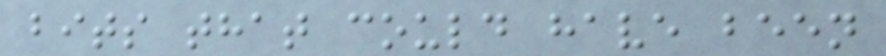bits that could have been
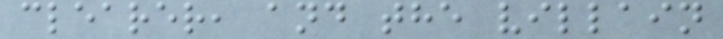clearer, and the villain
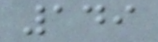149
